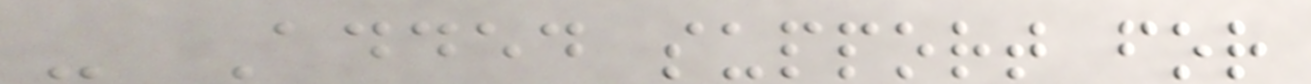- Added support for
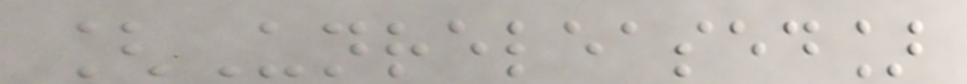[Unreleased]
